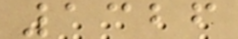1326
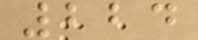224
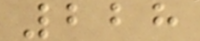228
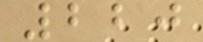220
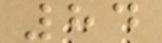84
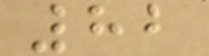82
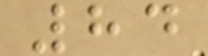84
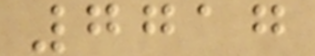7717
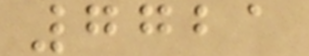7721
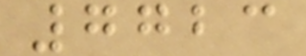7723
